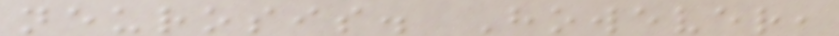neurosis. However,
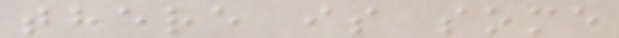there is some
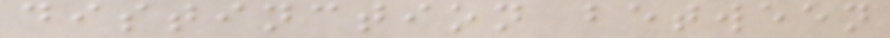distinction between
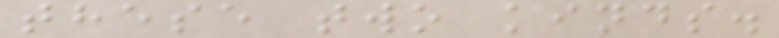these two kinds.
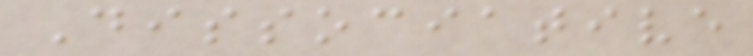Dissociative
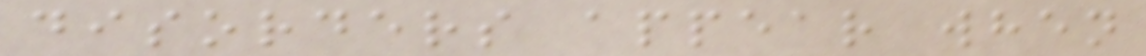disorders appear when
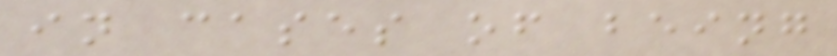in cases of being
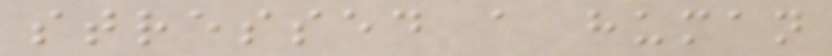stressed a human
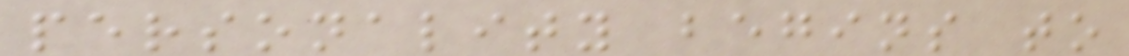personality begins to
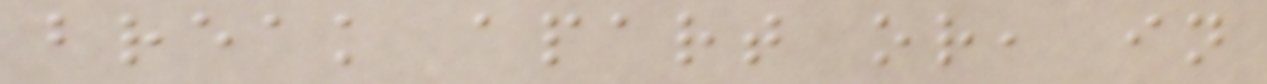break apart or, in
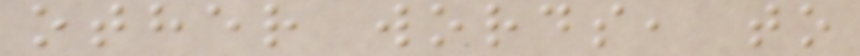other words, to
